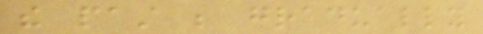the past be gradually
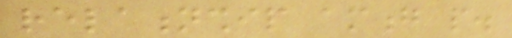relationship among people.
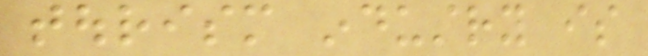tourism industry is
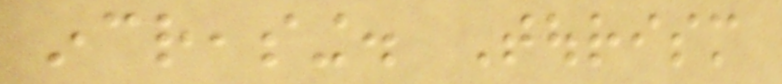increasing. Tourism
